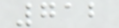712
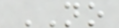NO
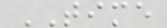TIME
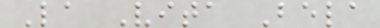La Vita Bela
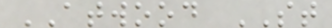ATWOOD ST
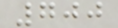700
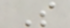S
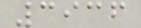3936
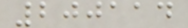200114
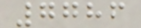7786
